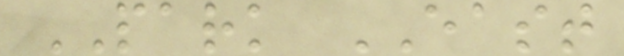PARK EAST
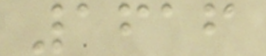1616
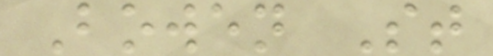Bowen St
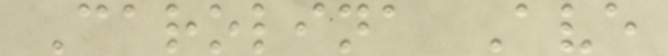Carolina Ave
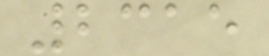2315
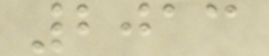2013
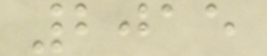2015
